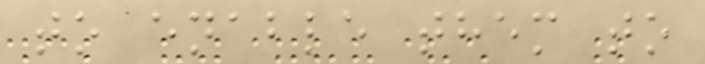to enable them to
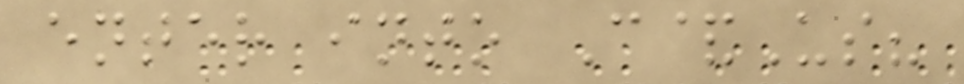enter into C&Us?
